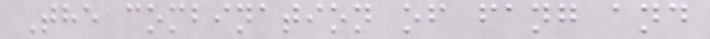The combination of fang and
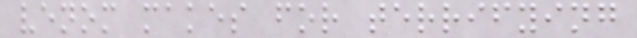venom makes for terrifying
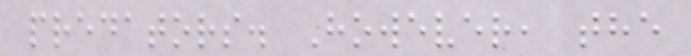predators. However, the
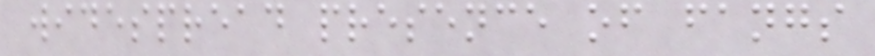widespread presence of fangs
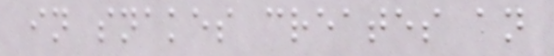in snakes creates an
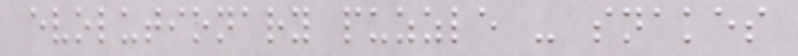evolutionary puzzle - snakes
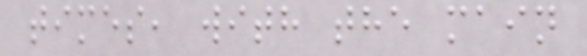times, with the main
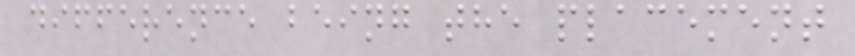difference being the placement
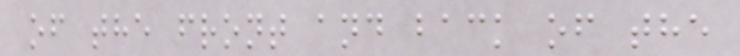of the front and back of the
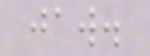jaw.
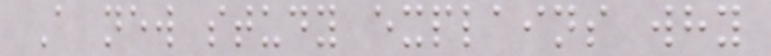A new study explains why
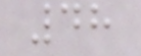48
